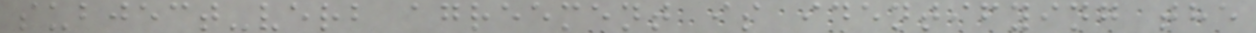subject-verb agreement is identifying the
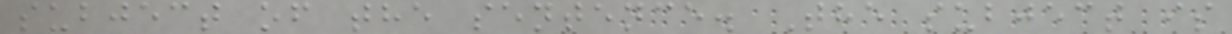subject of the sentence. The subject is
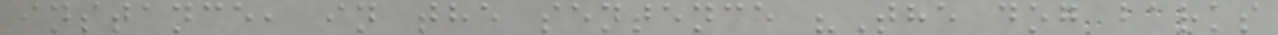instance, in the sentence "The dog barks
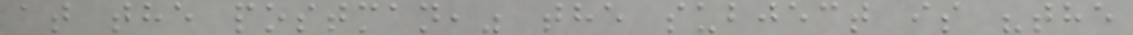at the postman," the subject is "the
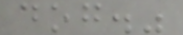dog."
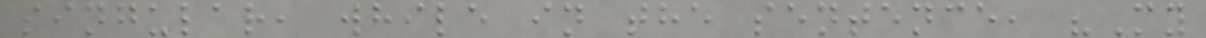singular, while in the sentence, "My
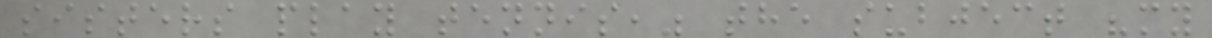sisters play tennis," the subject "my
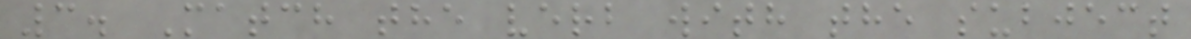3. Match the verb with the subject
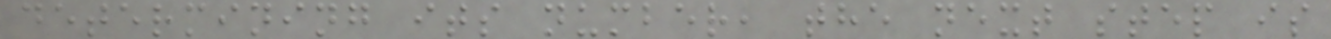determining its number, the next step is
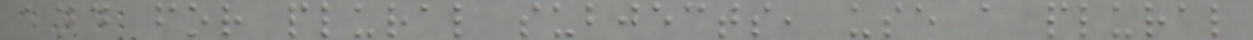and for plural subjects, use a plural
